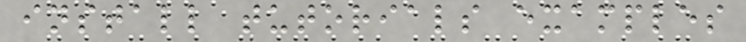install tutorials examples
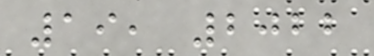19, 2022
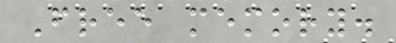Free memory.
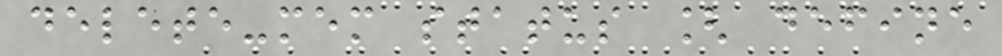delete-mem status [ define
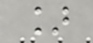]
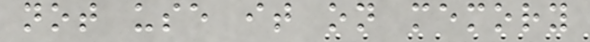not use it on memory
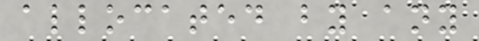allocated by any
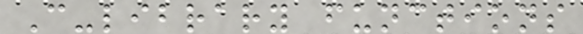C-library functions
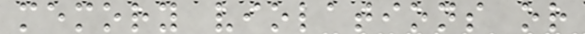memory violations or
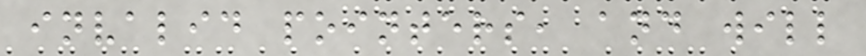invalid pointers, and will
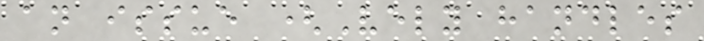an issue (Vely handles
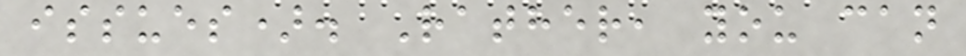issues). Rather, you can
